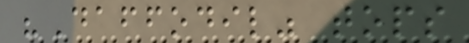"Daffodil" tops
